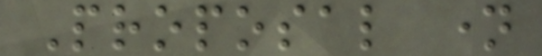Proposal name
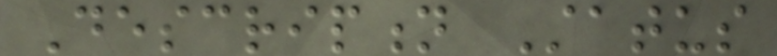Description Status
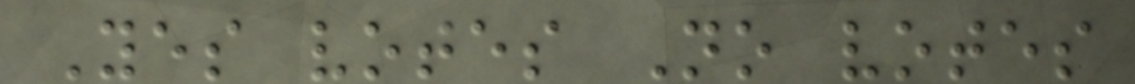Yes votes No votes
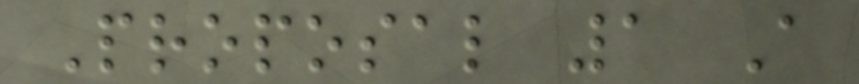Proposal 1 A
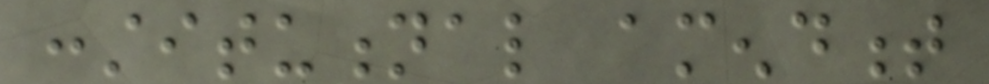constitutional amendment
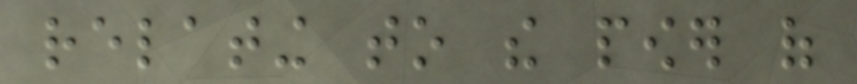relating to the power of
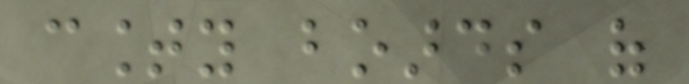county boards of
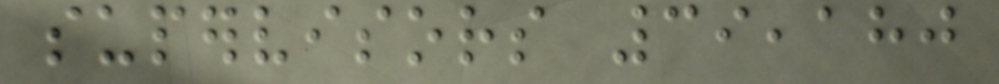supervisors 39,180
